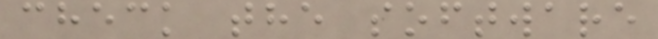check the software
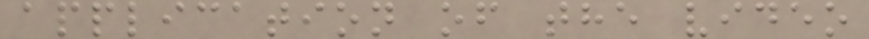application of the video
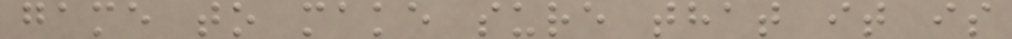game to make sure that it is
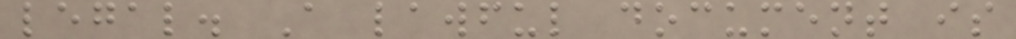legal. A lawful document is
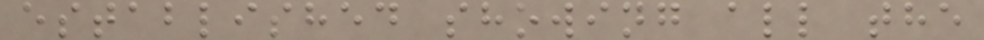established showing all the
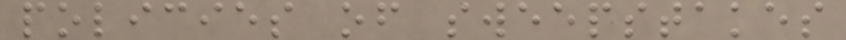policies of sweepstakes
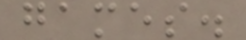games.
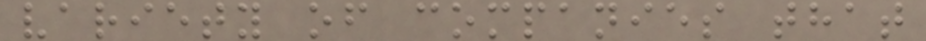variety of companies that
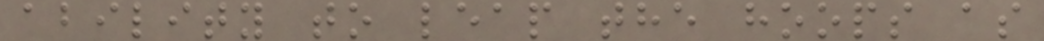ability to leap the hoops as
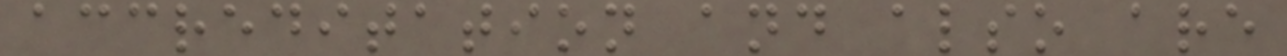accreditation and also are
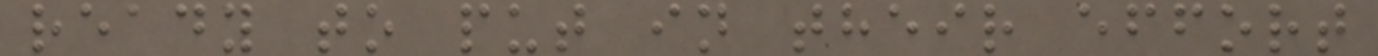ready to put in their effort
